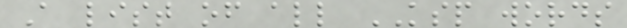A list of all KSP words
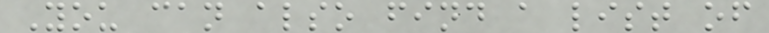You can also find a list of
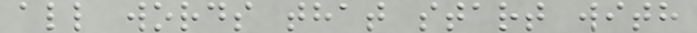all words that start with
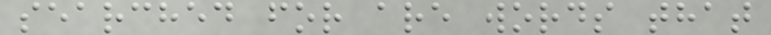searched for are words that
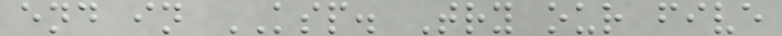end in KSP. Try our five
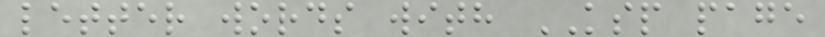letter words with KSP page
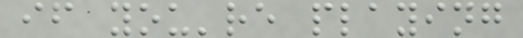if you're playing
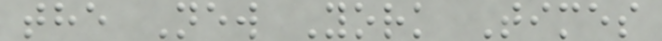the New York Times
